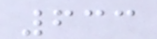633
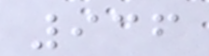936
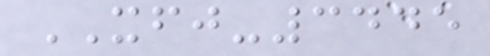XFJ-3445
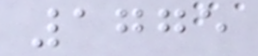1775
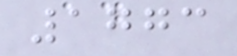1773
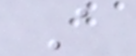A
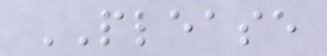PLEASE
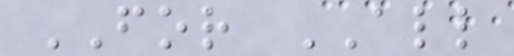FOR ALL
